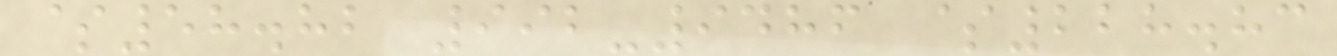$58.82 992-9486 $228.83
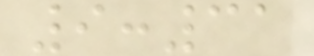9:31
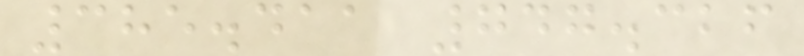385.411 747.326
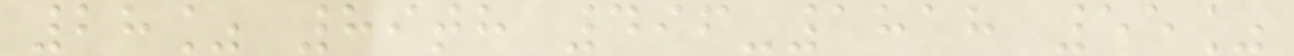28% 89th 496-1818 55%
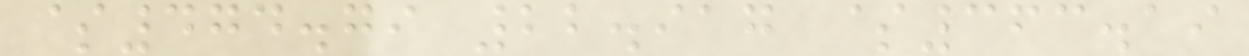$474.79 22.917 $363.19
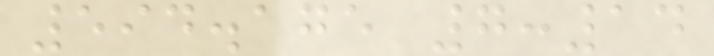594.175 7:14
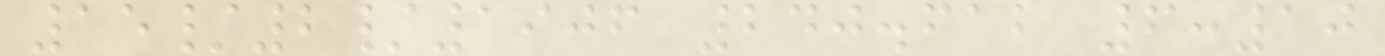15/2/1906 240.612 6:10
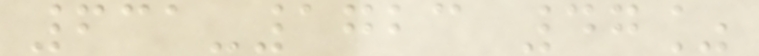631-1723 47%
